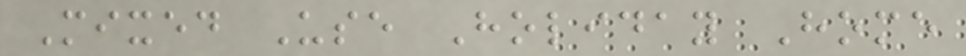Mixed Use Holiday Home
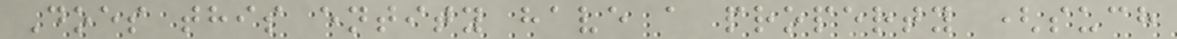Does this entity have a property (such
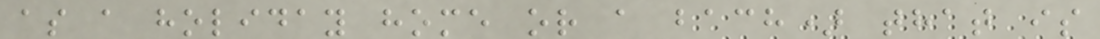as a holiday home or a bach) that is
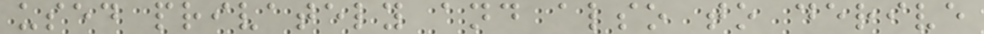used privately and also to derive
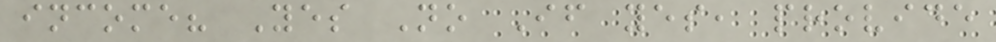income? Yes No If yes, provide
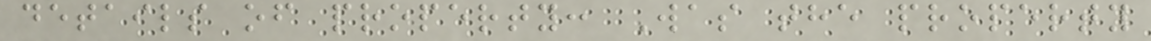details of property: Was the property
